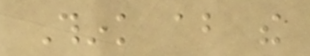Think about the
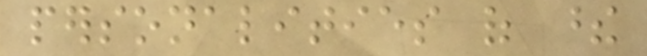personalities of these
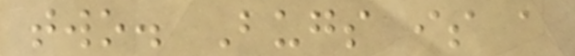two. Bugs is a
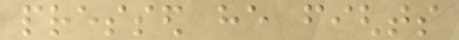pressed he fights
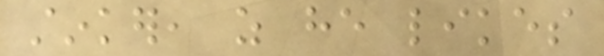stinker, as he likes
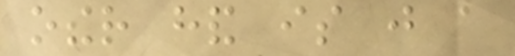other hand is just a
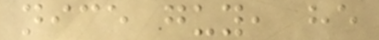nice guy, he
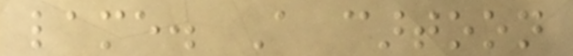lame. A cartoon
